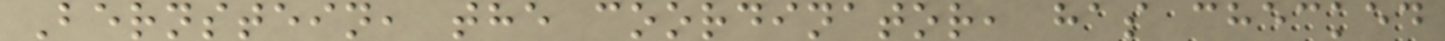Bernstein, the coordinator, has checked
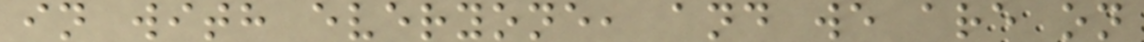in with everyone, and we are on
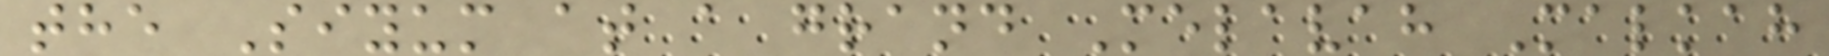the Siyum at a grand Melavah Malkah
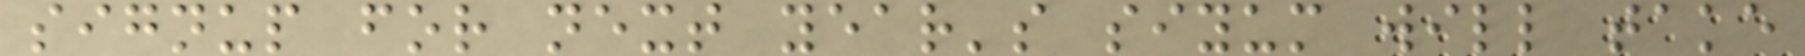signup for next year's siyum will take
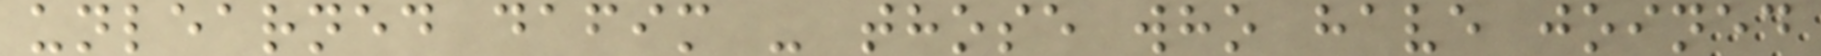unlearned dafim - those who have joined
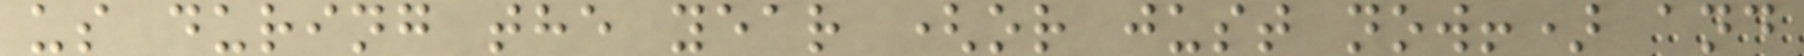us during the year (or just now!) and
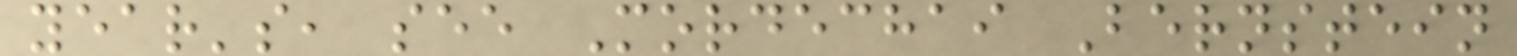year's, see Mordechai Bernstein
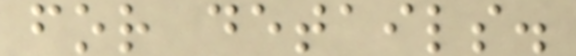for details.
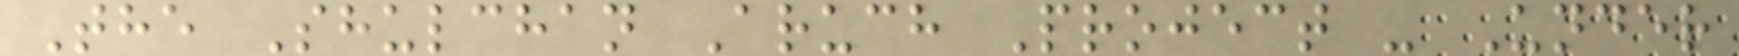The Shulchan Aruch Project - Under
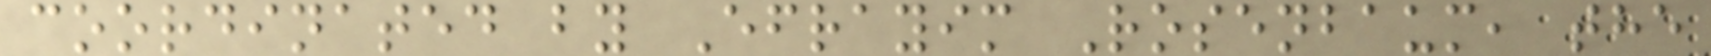coordinated by Efrayim Rosenbaum, the
